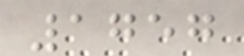1757
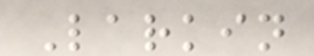Larkin
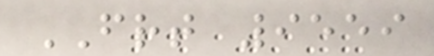FRT 9559
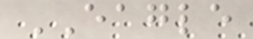EAGLE
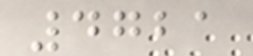4721
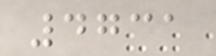4731
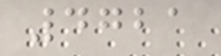4721
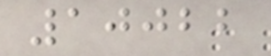10022
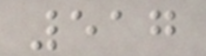517
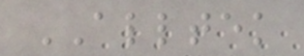ALLTEK
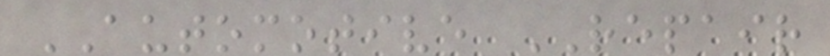AUTOMOTIVE REPAIR
